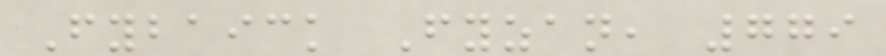Fybaick Fyzan, 779
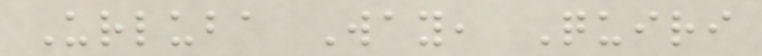Urluba Way, Quiri
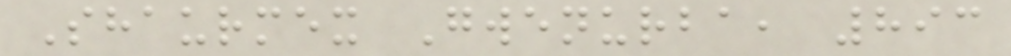Shaurmex Gwenurba, 893
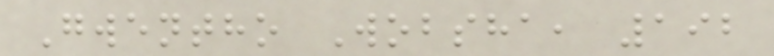Gwentho Wobsha, 192
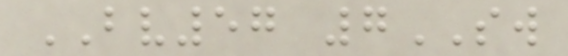BV57 7SW
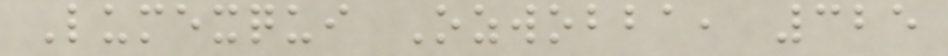Lumexqui Ozwobba, 325
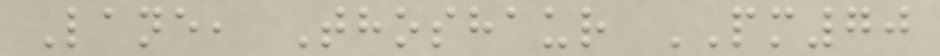Lane, Thoshaur PM70
